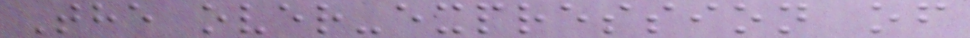The over-expression of
